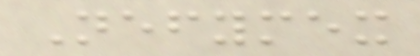Nefymex
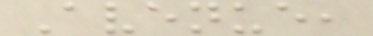Avenue,
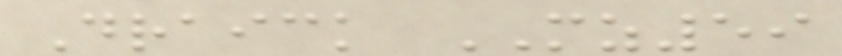Draick MZ59
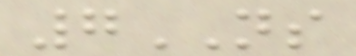7NS
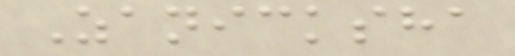Zanicksha
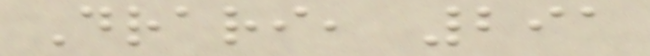Drari, 291
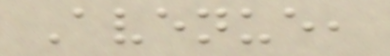Avenue,
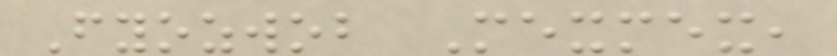Fyozwob Mexmex,
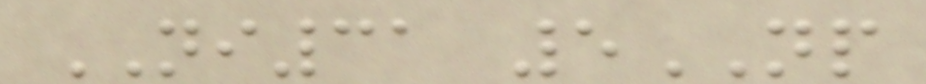NI31 5NP
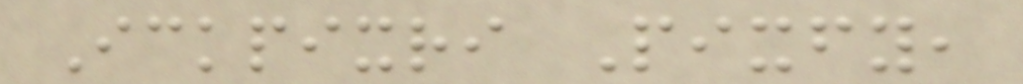Ickpixri Pixfy,
